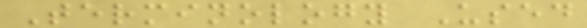Terminology Used
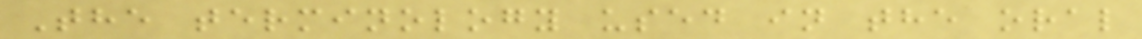The terminology used in the oral
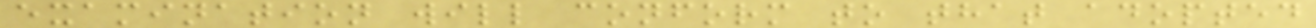examination will conform to that adopted
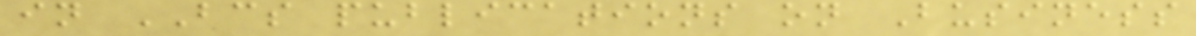in BCS publications on Business
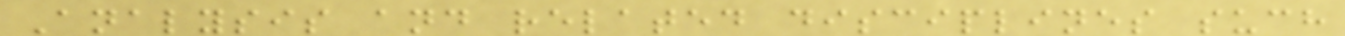Analysis and related disciplines such
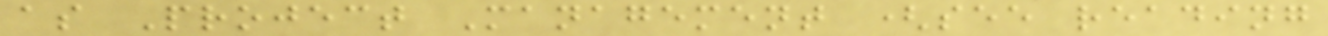as Project Management (see reading
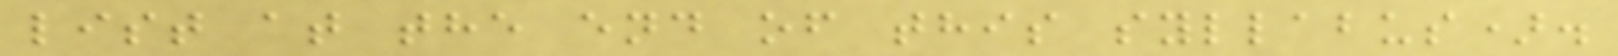list at the end of this syllabus).
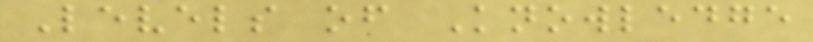Levels of Knowledge
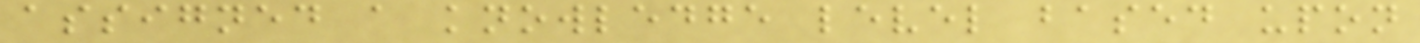assigned a knowledge level based upon
